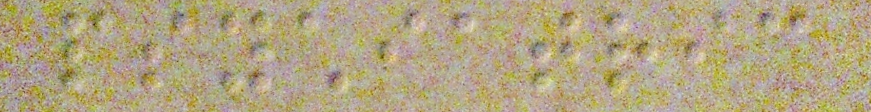psychiatric
